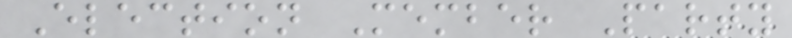Election Member Party
